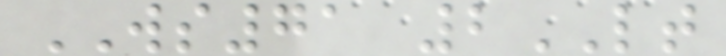WS71 2LT
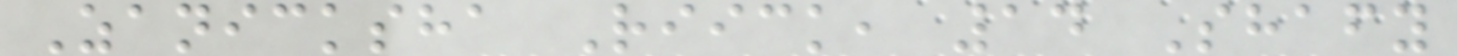Zanicksha Riick, 14 Shafy
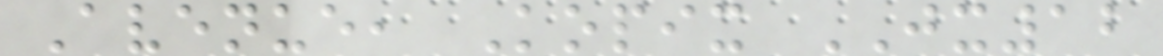Avenue, Kopix JX12
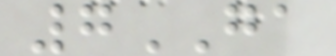7GA
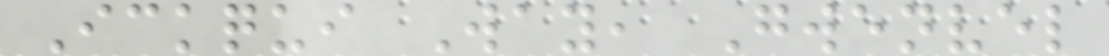Ickqui Way, Gwenvel
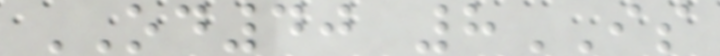OD40 8IS
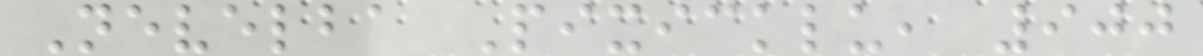Nevelba Pixicklu, 900
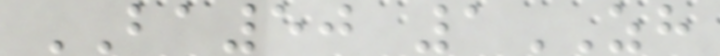BA50 1ZH
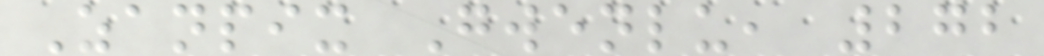Zanpix Gwenlu, 272
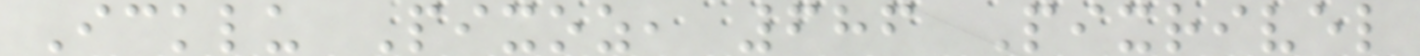Icklu Pixoz, 686 Pixrivel
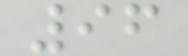96
